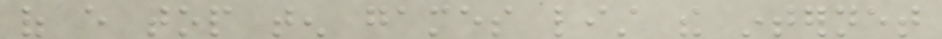of every top ten games list the internet
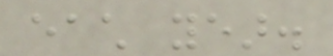each year.
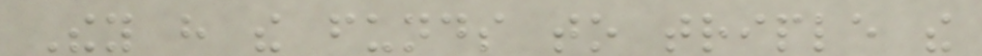They have the funds to triple the
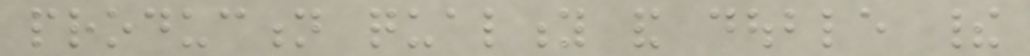production quality and double their
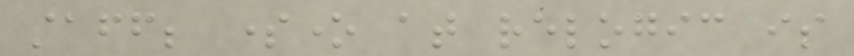staff; someone at relogic is
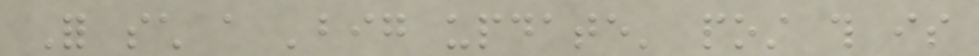For such a 'big update' post this is
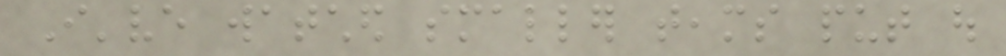I've watched smaller teams put out
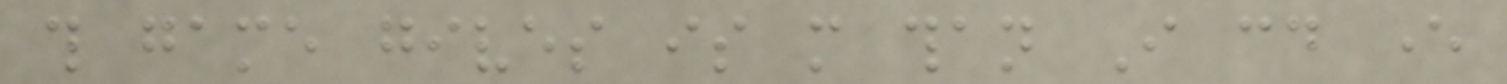this game gives is more than I could ever
